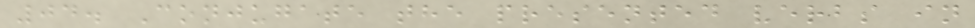04. Conjugate the presented verbs in
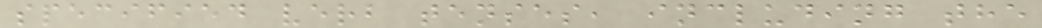specified verb tenses, including the
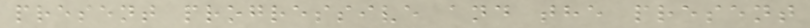present progressive and the present
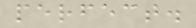perfect.
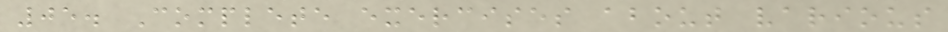05. Complete exercises about various
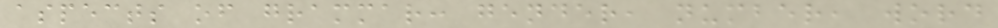aspects of grammar: gender, number, word
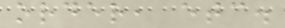order, etc.
